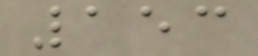153
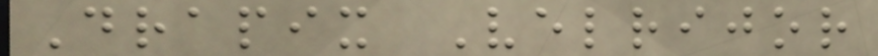Drapix Velrijor
